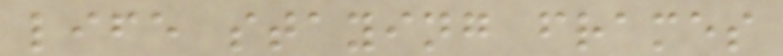life staying frames
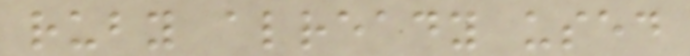ruby already used
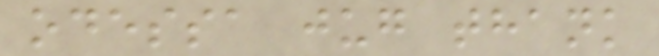odessa jug thank
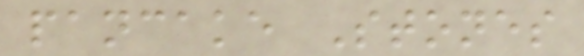pancake Stones
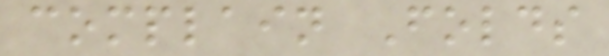complain Folds
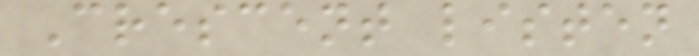Crescent listen
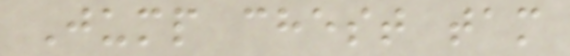Jump chest tam
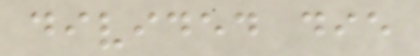divided die
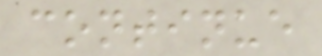continue
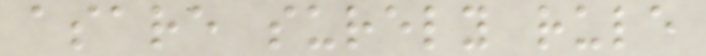asare surely rule
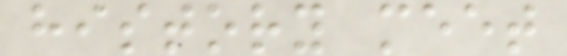history meet
